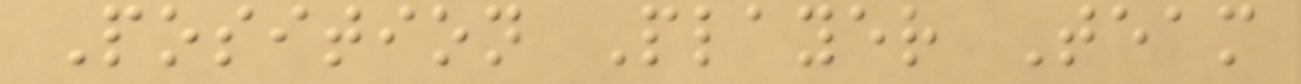Position Player Team
